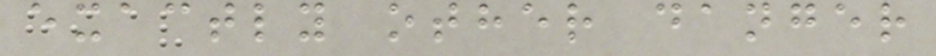exactly other danger
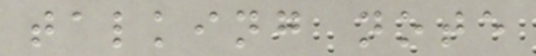talking note
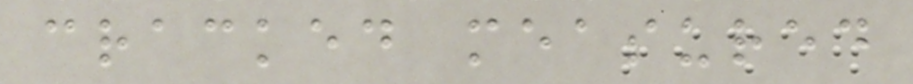cracked measured
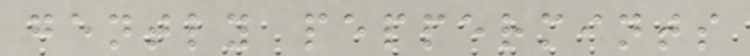gently peppermints
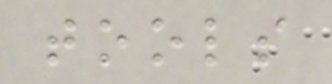tools
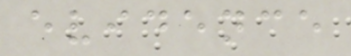evidence
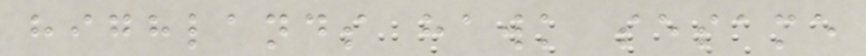highlands hawk sesame
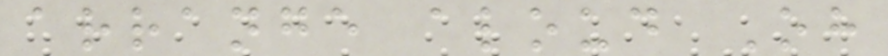arrange aloud Oh
